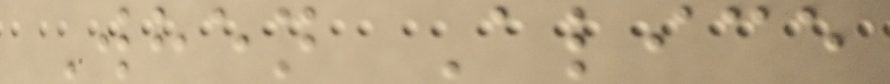When Alice
